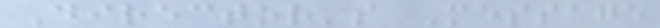Director's Message
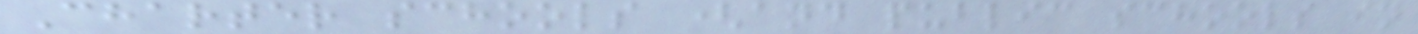Charter schools (and public schools in
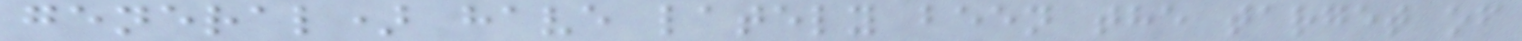general) have lately been the target of
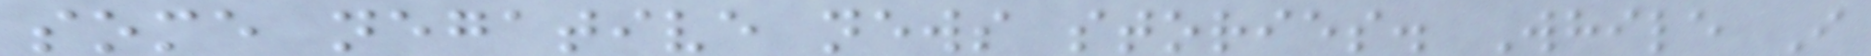some negative news stories. While I
